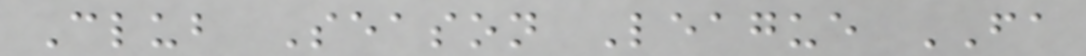Club Season League FA
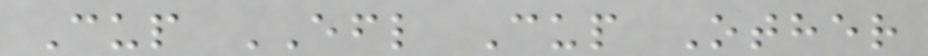Cup EFL Cup Other
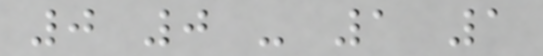0 0 - 1 1
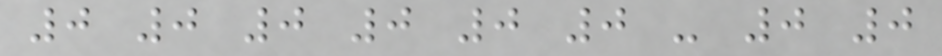0 0 0 0 0 0 - 0 0
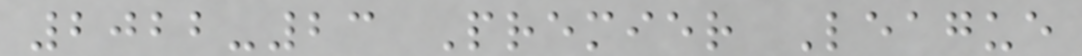2022-23 Premier League
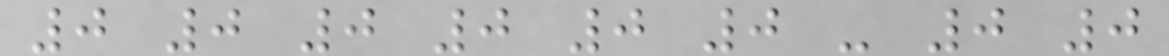0 0 0 0 0 0 - 0 0
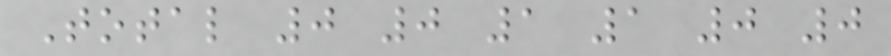Total 0 0 1 1 0 0
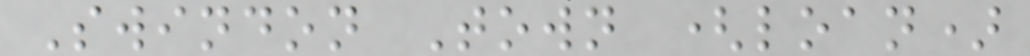Swindon Town (loan)
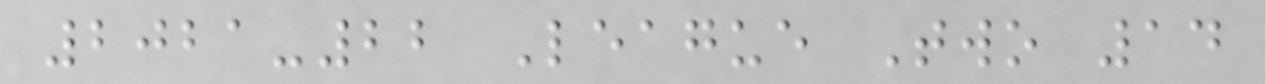2021-22 League Two 14
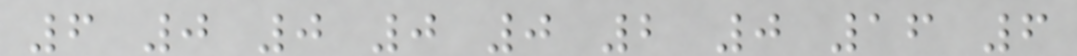6 0 0 0 0 2 0 16 6
